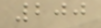200
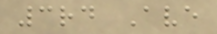3rd Ave
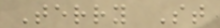Terry St
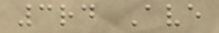3rd Ave
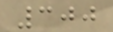300
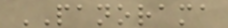PANORAMA
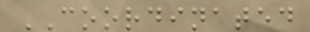COORDINATED
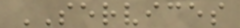SERVICES
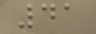41
